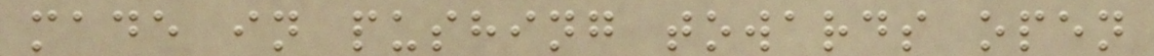made in pushing towards open
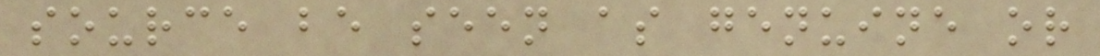source be seen as genuine or
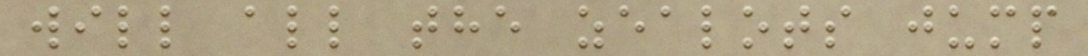will all the zealots jump
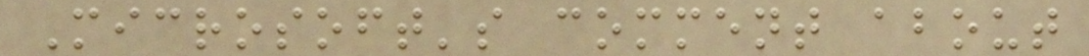Microsoft's comment about
